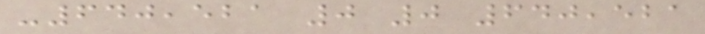-640,521 0 0 640,521
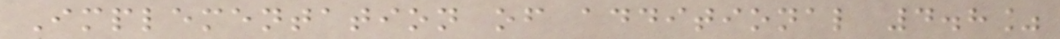Implementation of additional 4.8%
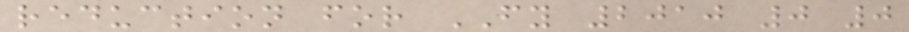reduction for FY 2010 0 0
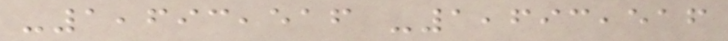-1,693,516 -1,693,516
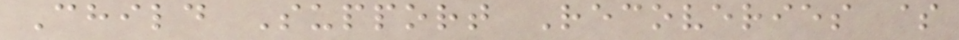Child Support Recoveries $
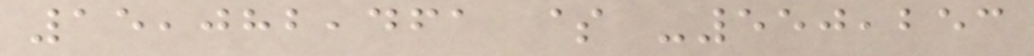15,082,461 $ -550,253
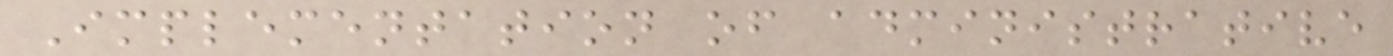Implementation of administrative
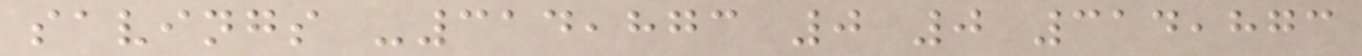savings -314,873 0 0 314,873
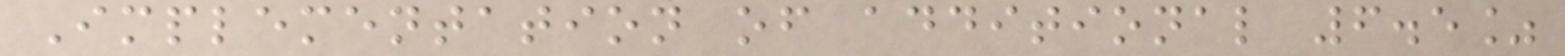Implementation of additional 6.5%
